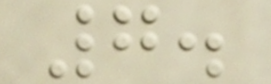7.
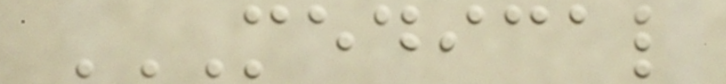MEDICAL
